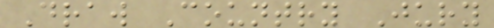Draw Country Jury
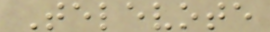Televote
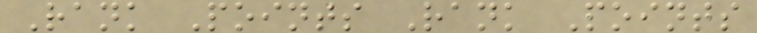Rank Points Rank Points
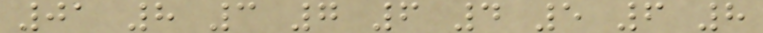01 8 3 7 6 4 5 6 8
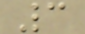3
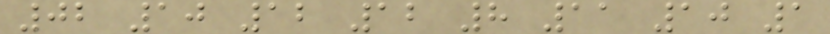02 10 12 12 8 11 10 1
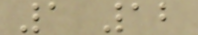1 12
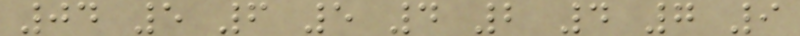04 5 6 5 4 2 4 7 9
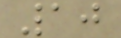10
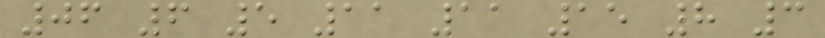06 6 5 11 11 15 8 3
